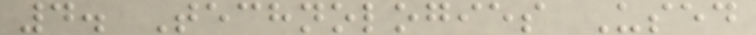4. Technologies Used
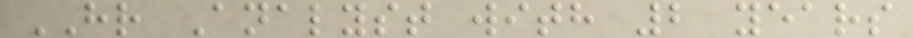HR Analyst with 2 years
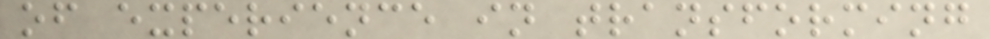of experience in transforming
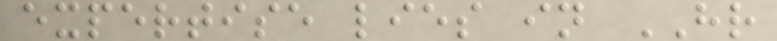expertise lies in HR
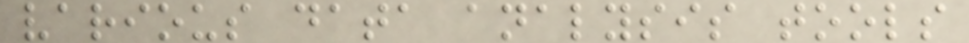various data analysis tools
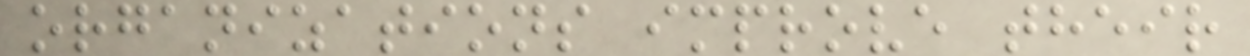organizations improve their
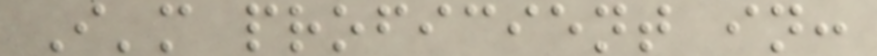I'm proficient in:
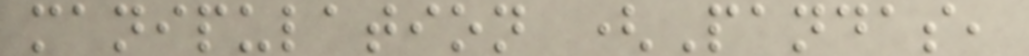manipulation (Pandas,
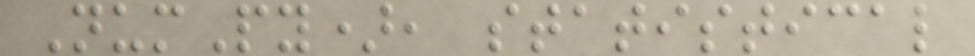NumPy), statistical
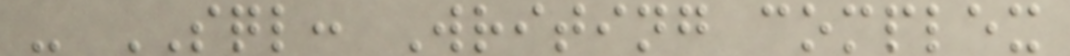- SQL: Writing complex
